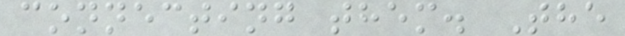connecting them. The
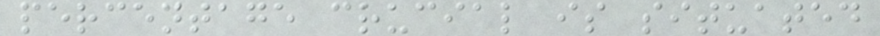percentage crucial is situated
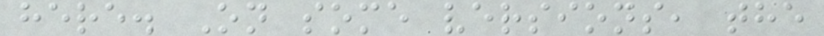here. On some versions, the
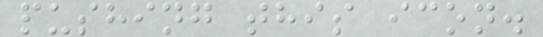pushing this icon.
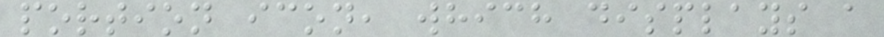portion icon, which displays a
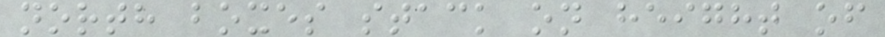north boxes stack on height of
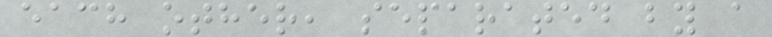each other, separated by a
